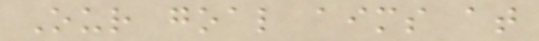Our goal aims at
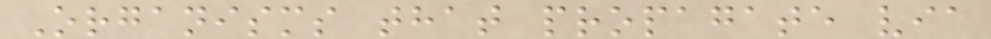Organisms that propagate via
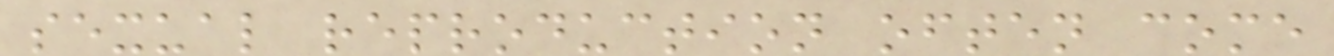sexual reproduction often come
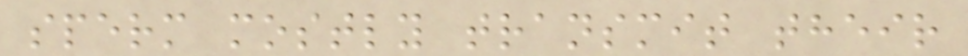sperm mostly transmit their
